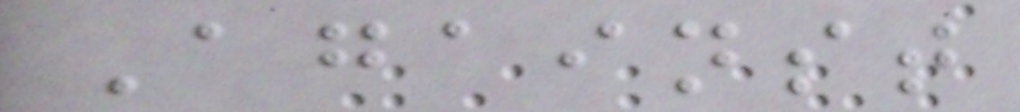Against
